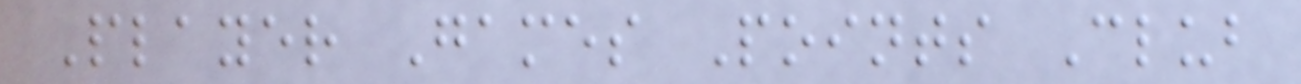Player Games Points Club
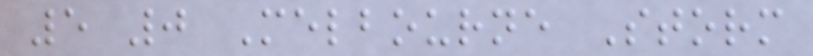5 0 Melbourne Storm
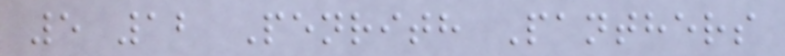5 12 Penrith Panthers
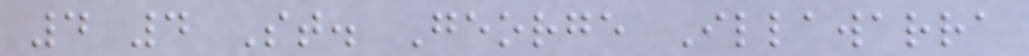4 4 St. George Illawarra
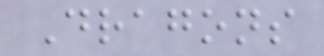Dragons
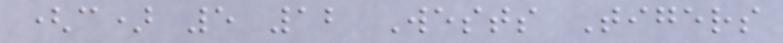(c) 5 12 Wests Tigers
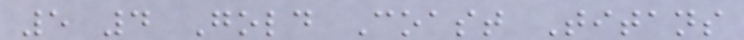5 4 Gold Coast Titans
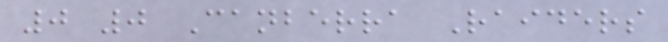0 0 Canberra Raiders
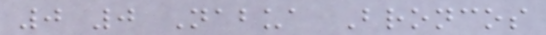0 0 Nabua Broncos
